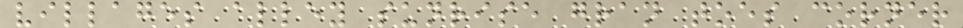villages alley sunrise gran toes corner
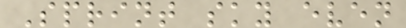Sprint sky even
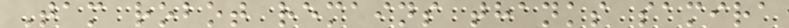Tam robot remains thanks samira
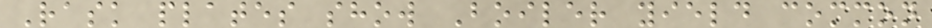Rask plates show Boiler yield common
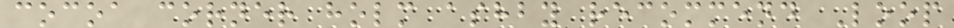cocoa corner holm ashby recommend Loop
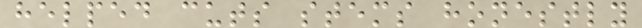helped cuts stems honestly
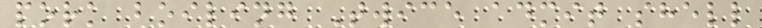pork boiling Twice admit shell
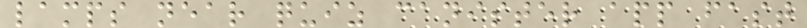lamps near quiz canister app fast
